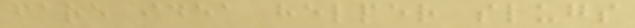fare idea helper slugs
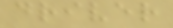driver
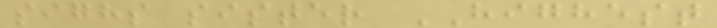sighs sister HIGHEST
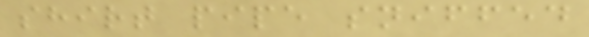shirt pipe sniffed
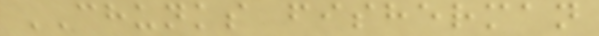CHUNKS fisherman
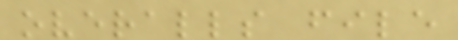overalls file
